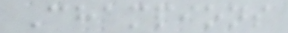Champions
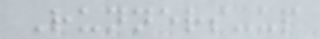Runners-up
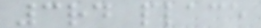3rd place
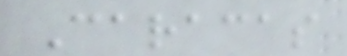Caracas
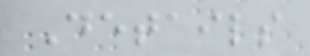Details
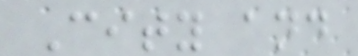City and
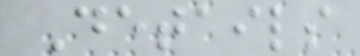Details
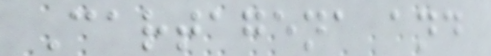Cartagena and
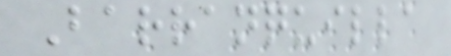Barranquilla
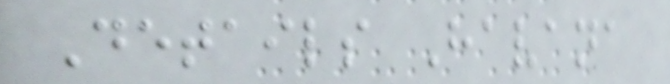Details Havana
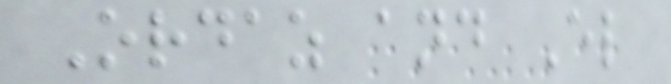Ordaz and El
